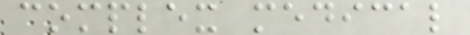complex medical
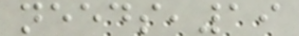needs,19
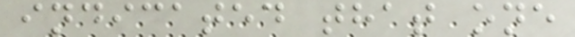indicated that one
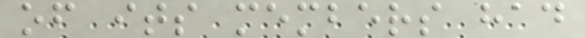of its members had
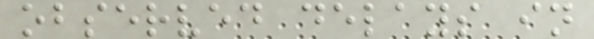observed delays in
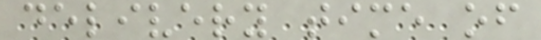delivery time of
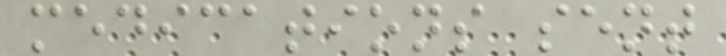medications sent
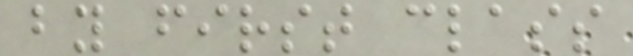by first class
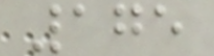175
